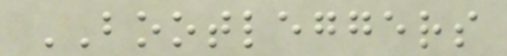BOOTLEGGERS
